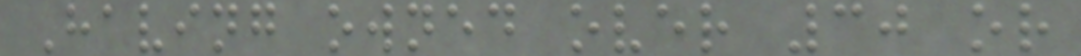Having owned over 30 or
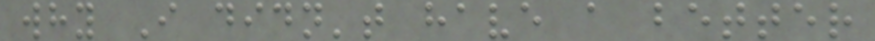why I didn't have a better
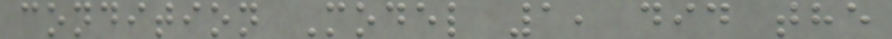condition Model 1, did the
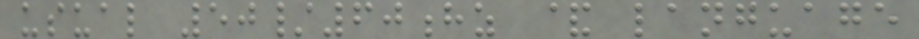usual 50/60hz & language
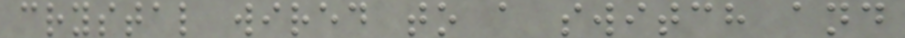crystal wired to a switch and
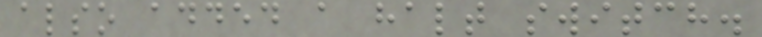also added a halt switch.
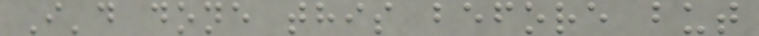I'd done this before but
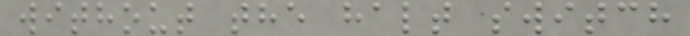without the halt switch
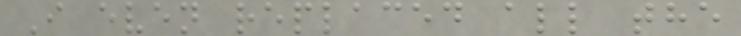I even replaced all the
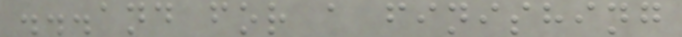...and for a finishing
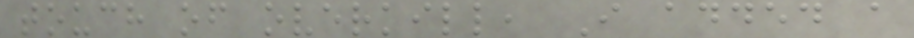touch of overkill, I added a
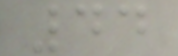44
